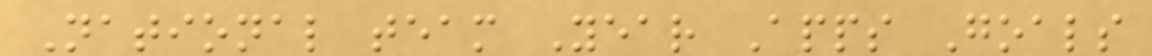National team Year Apps Goals
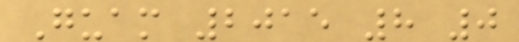Guam 2015 8 0
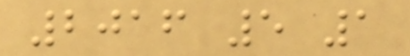2016 5 1
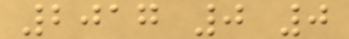2017 0 0
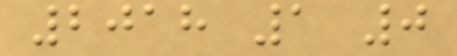2018 1 0
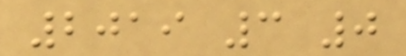2019 3 0
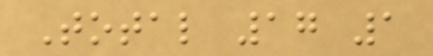Total 17 1
